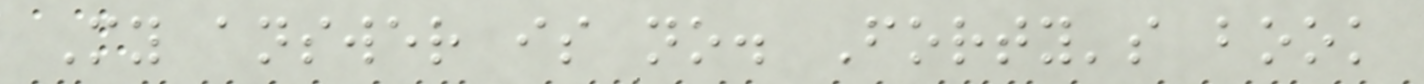My answer is no. Forty's book
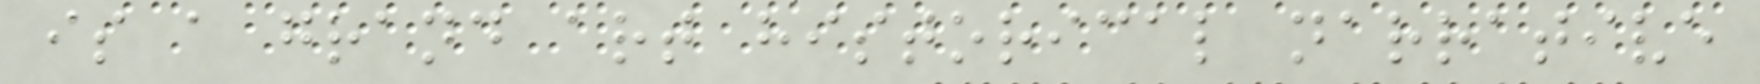is a grand art historical narrative
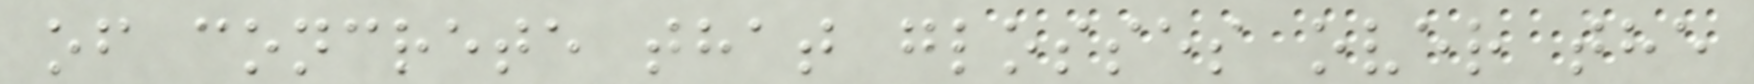of concrete that glosses over the
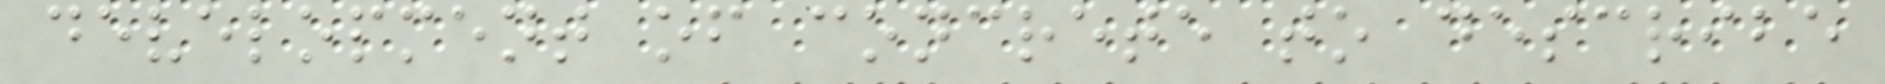development of concrete to describe
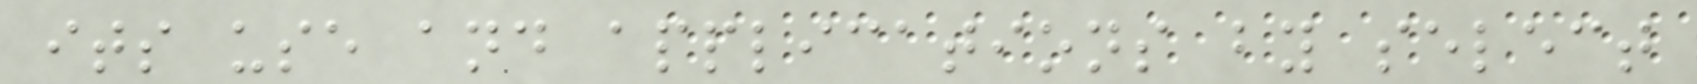its use and applications by select
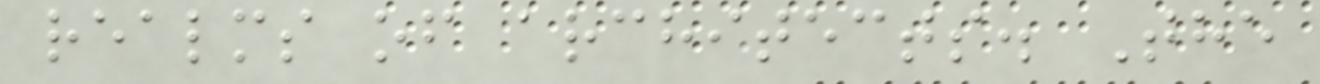realms of architects. The
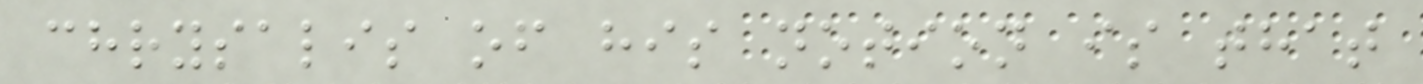chrysalis of his notion is that
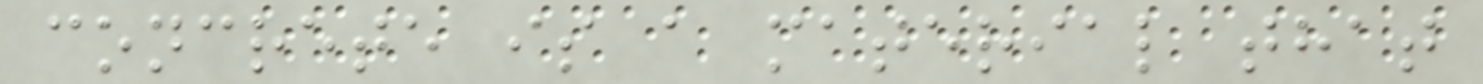concrete is a material that
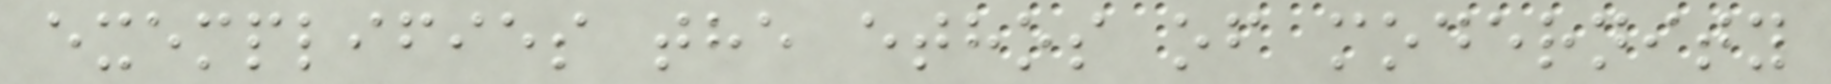exemplifies the ethos of modernity
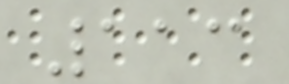113
